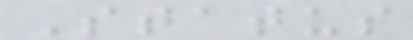Status
